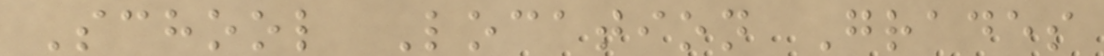School Location Grades
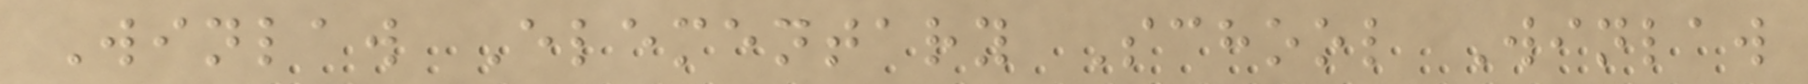Winlaw Elementary School Winlaw
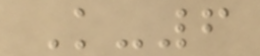K-6
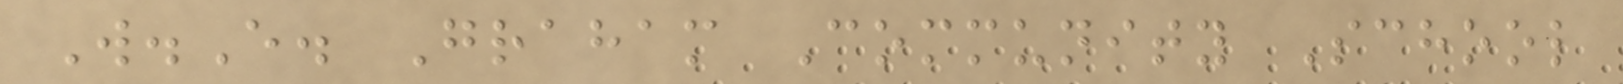W.E. Graham Community School
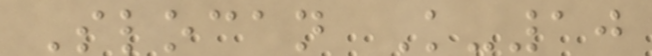Slocan K-10
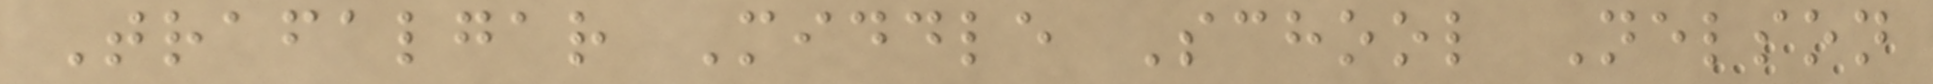Trafalgar Middle School Nelson
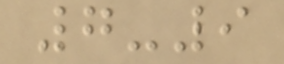7-9
